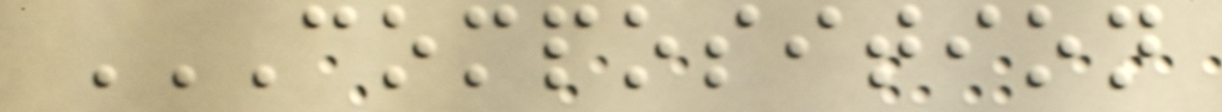COMPOSITION
